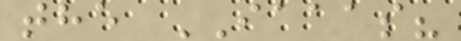the IAAAS?
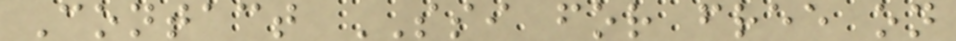Contact SSI for free on
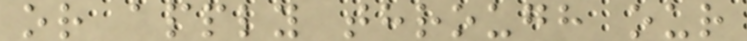or apply through our
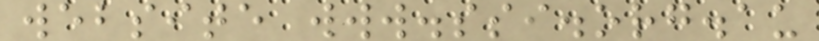website www.ssi.org.au
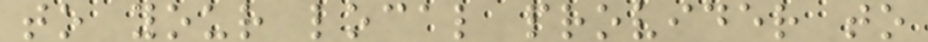to your local provider to
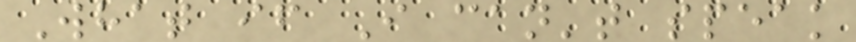What if I can't speak
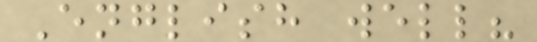English well?
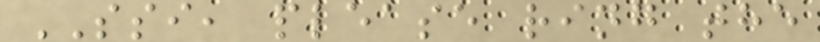SSI, please ring the
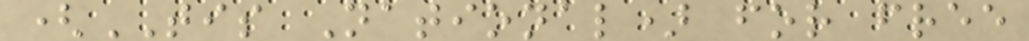(TIS National) for free
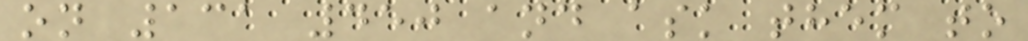on 131 450 and ask them to
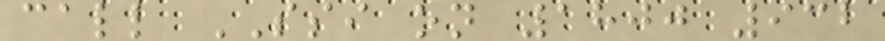call SSI on 1800 932
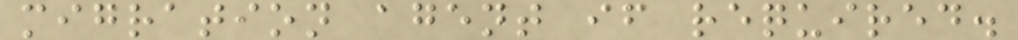migration agent if required.
